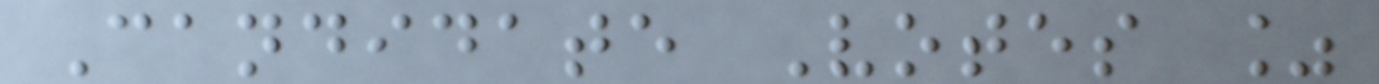Candidate Votes %
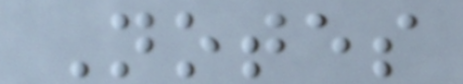Notes
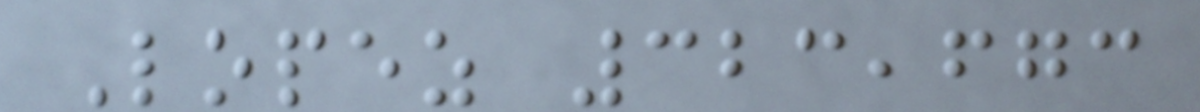Lopez 323,673
